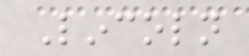Lincoln
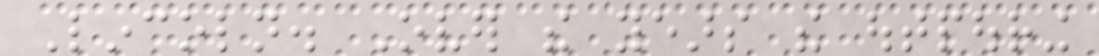Lincoln. Over the years the outpouring
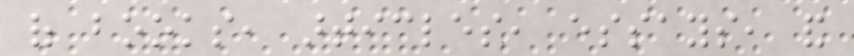of books, articles, essays, and
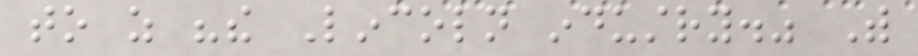to as "the Lincoln industry." With
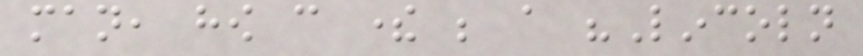man, how can there be a "Lincoln
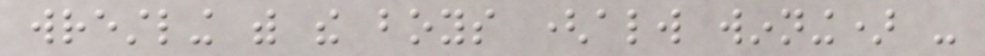wrestling with the boys (always winning) -
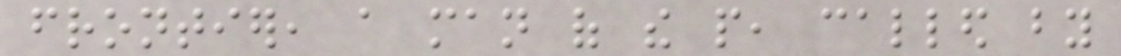frontier, a man of the people, called by
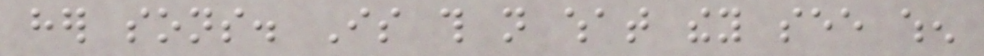her sons. Is this not what they see when
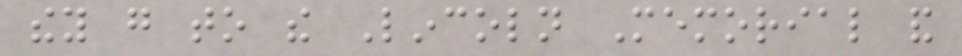they go to the Lincoln Memorial and
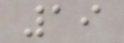19
